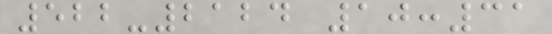522-2124 10:31
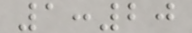1:20
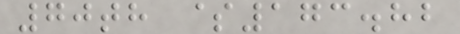70th $173.82
